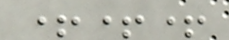+++
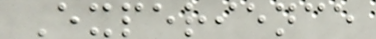Experience
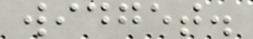widget.
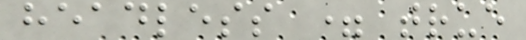headless = true
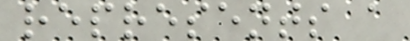represents a
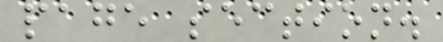page section.
